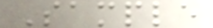Sample
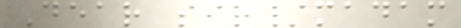Dear sir/madam
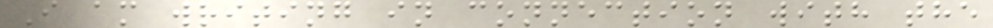I am writing in connection with the
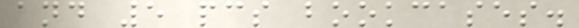and 5 pcs bookcases.
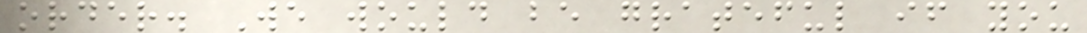order. We would be grateful if you
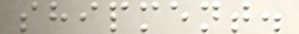shipment.
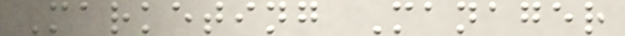Marketing Manager
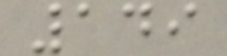149
